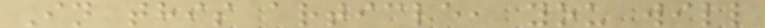In this article, you will
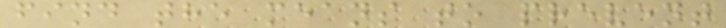find the means to prevent
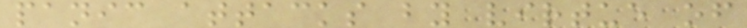panic attacks by virtue of
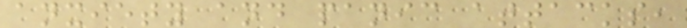anxiety and panic attacks,
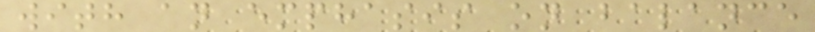with an emphasis on balance
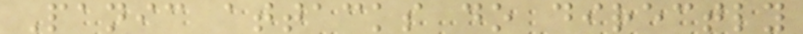Panic attacks do directly
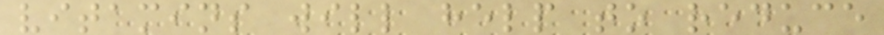vitamins will help to reduce
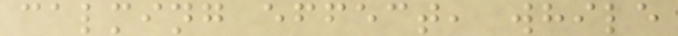calming effect, while
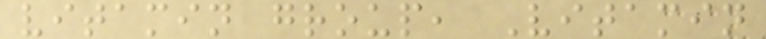vitamin group, Vitamin
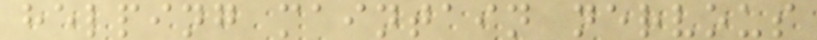helping maintain nervous
